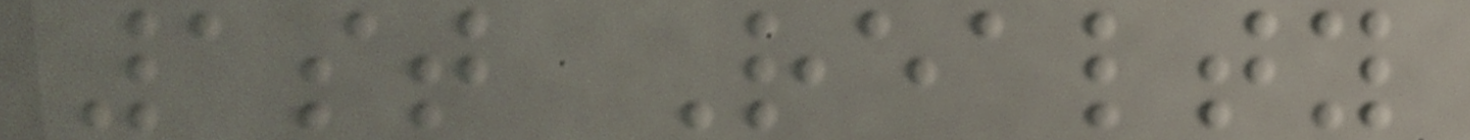1st Realty
